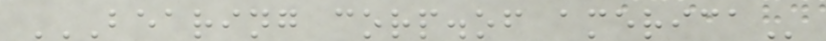BEARING CORP.OF AMERICA
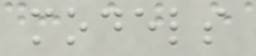models
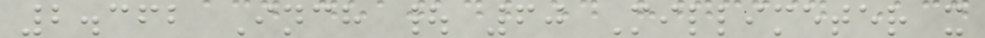2.362 Inch | 60 Millimeter x
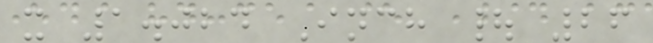x 1.024 Inch | 26
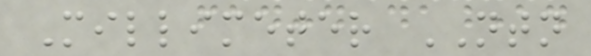Millimeter NTN
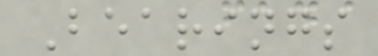Bearings
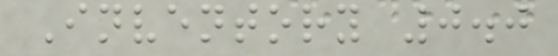Inventory 0.0
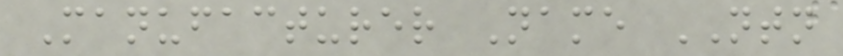Manufacturer Name NTN
